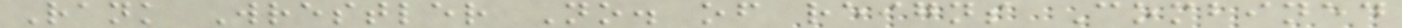Rank Wrestler No. of reigns Combined
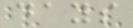days
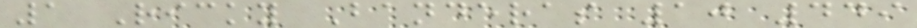1 Ricky Banderas 10 449
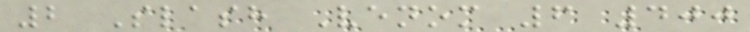2 Slash Venom 6 400
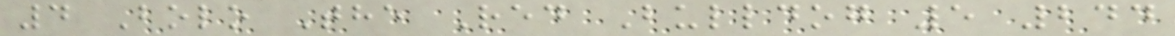4 Bolo The Red Bulldog 5 244
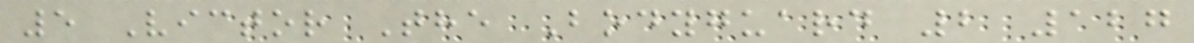5 Victor The Bodyguard 2 127
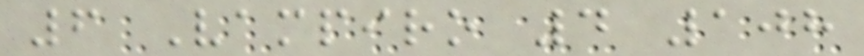6 Vampiro 4 108
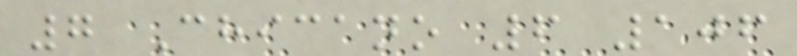7 Chicano 6 106
